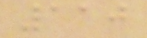110
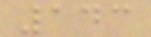143
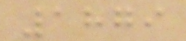1879
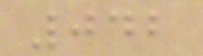042
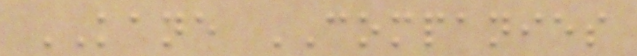KANE COMPANIES
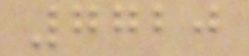7720
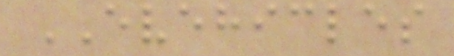EVEHICLES
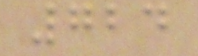724
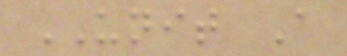UNIT A
